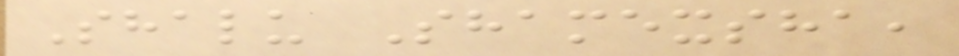Shalu Shamexsha,
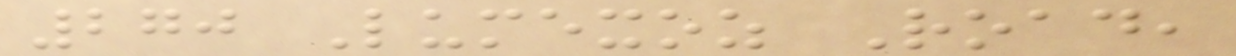270 Lumexoz Road,
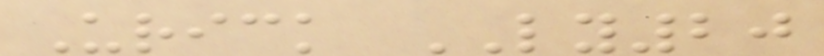Urick LY20
